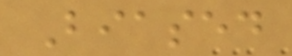Biased
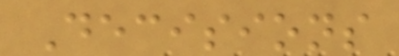Decisions
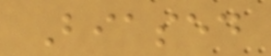Biased
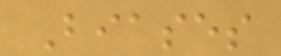Biases
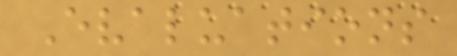Evaluations
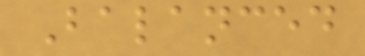Balanced
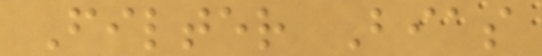Filter Bias
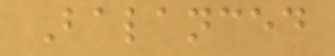Balanced
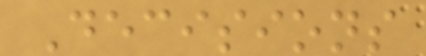Decisions
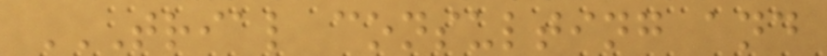TRIAL CONSULTING AND
